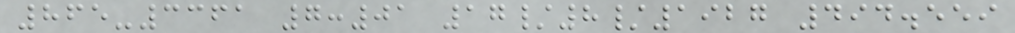865-3361 7:01 17/8/1927 494.559
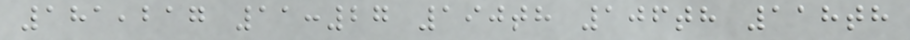181,217 11:27 190th 106th 118th
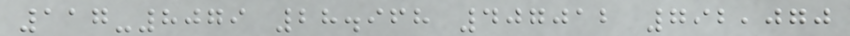117-8079 28.968 407012 792,070
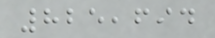825,694
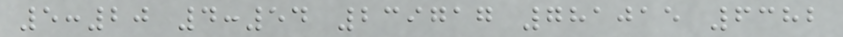5:20 4:54 239717 781015 6382
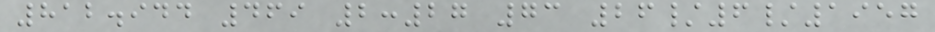812.944 469 2:27 73 26/6/1957
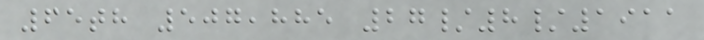65th 507,885 27/8/1911
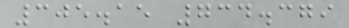305.15 734.379
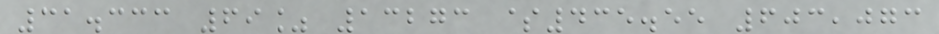31.333 69% 13273 $435.55 603,073
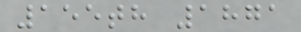155th 1871
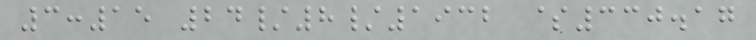3:15 24/8/1932 $330.17
